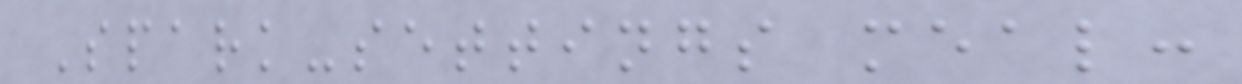Spark-settings meal:
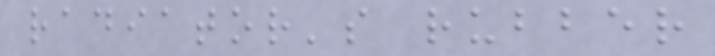radiator's rubber
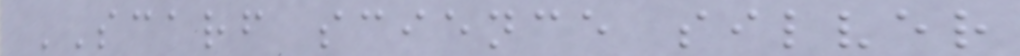SCARF science silver
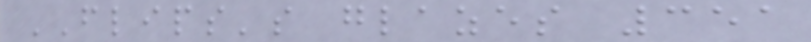FLIPS's glazes 351
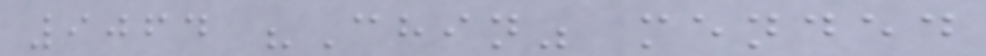9064 "Chin" mended
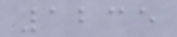1235
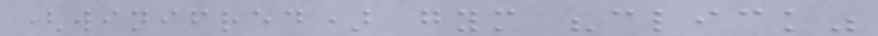(winifred) gym "click"
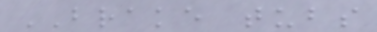BRAKE tubs
